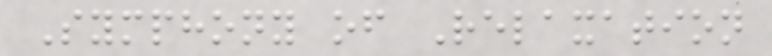Symphony of Relaxation
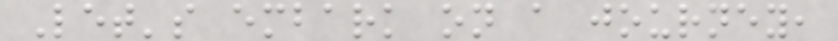Let's embark on a journey,
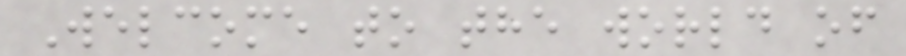Welcome to the world of
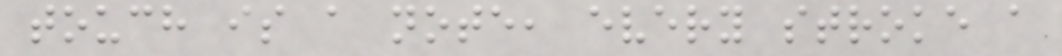touch is a note, every stroke a
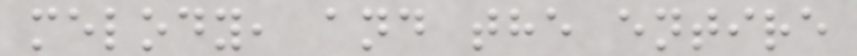melody, and the entire
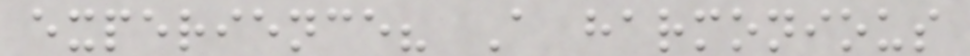experience? A harmonious
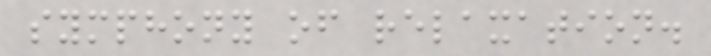symphony of relaxation.
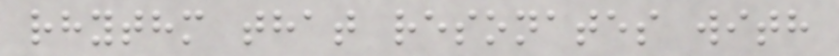rhythm that resonates with
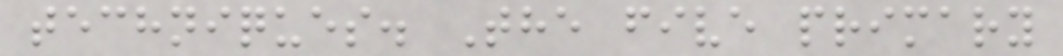techniques. The five primary
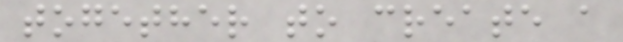together to create a
